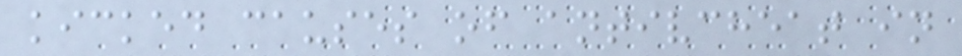kicked causes of antivcheat in
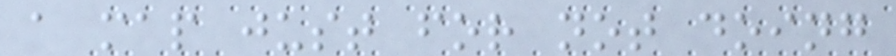a map just for not doing
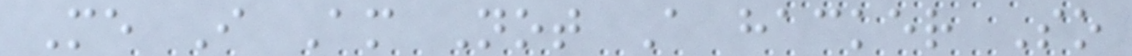Me I Am Not A hacker So
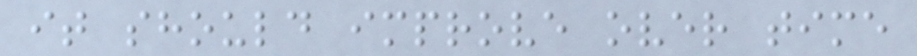it should improve over time
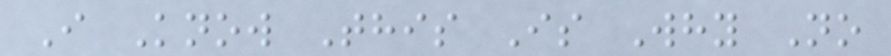I Know This Is Why No
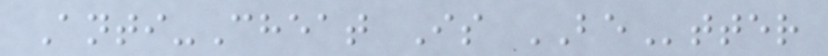Anti-Cheat Is BEtter
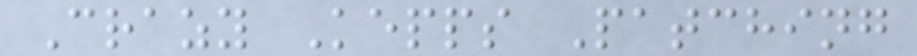Crazy Kepps Patching
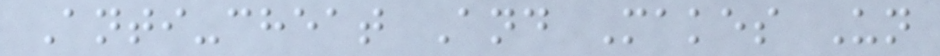Anti-cheat And Makes Un
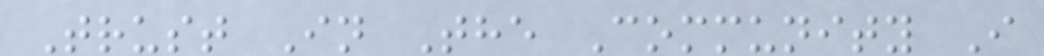Trust In The Community I
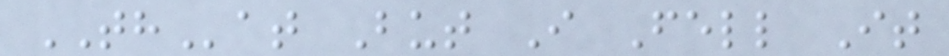THat But I Fell It
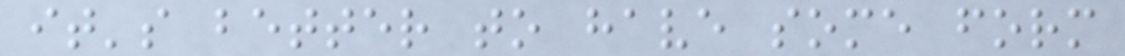it's better to have some form
